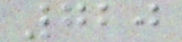720
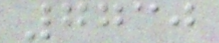7730
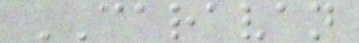CARAVAN
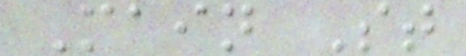Main St
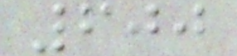600
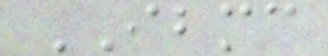IBMC
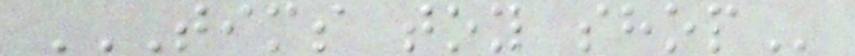TIMS TOY SHOP
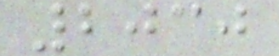2030
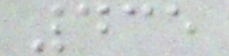435
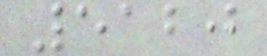5120
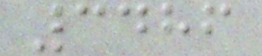3486
